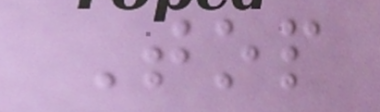Top
